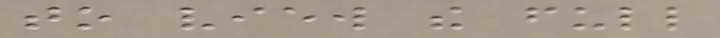to view the full
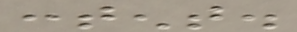content.
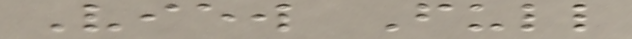View Full
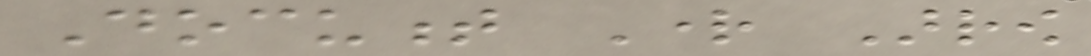Document Right Arrow
